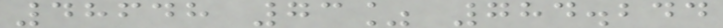48648 73% 784.244
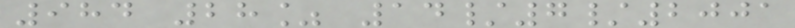984 28% 14/7/2001
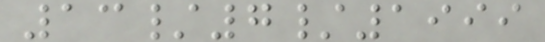13/7/1999
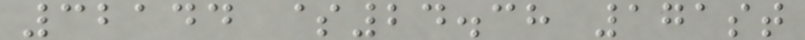32144 $24.38 171st
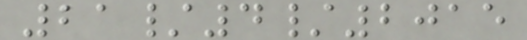21/4/2015
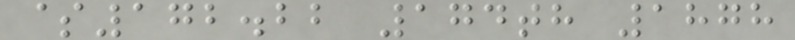$172.22 174th 1878
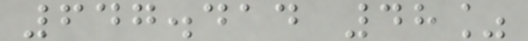647.414 48%
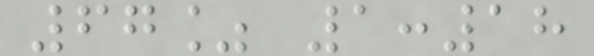67% 1:18
